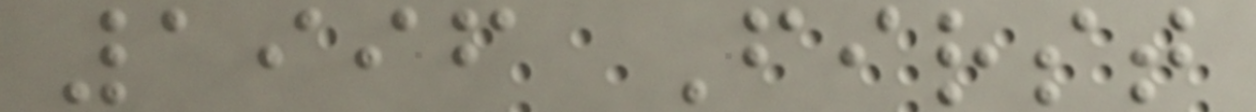1996 First
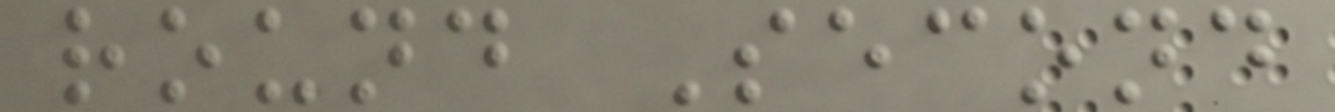round Second
